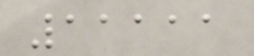11111
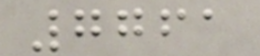7761
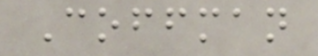Coffman
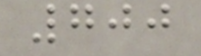700
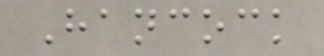Hancock
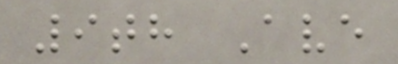9th Ave
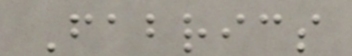Fabrics
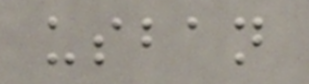usban
